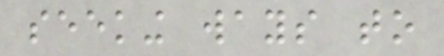seeking ways to
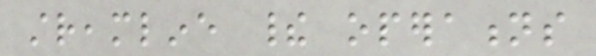streamline their operations
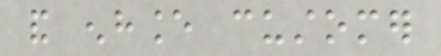and enhance customer
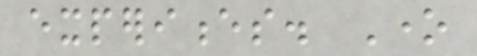experiences. One
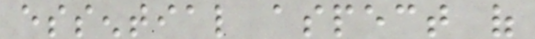essential aspect of
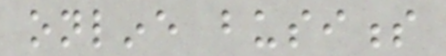online business
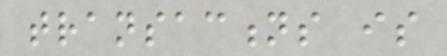transactions is
